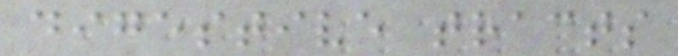digestive tracts
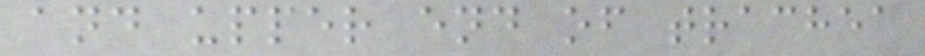and upper end of trachea
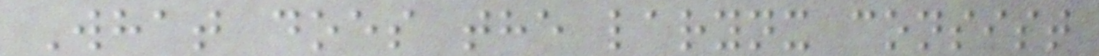What does the larynx consist
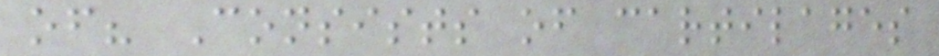of? Consists of cartilages
